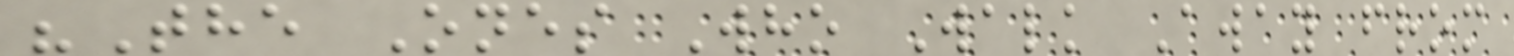"The Ones Who Walk Away from
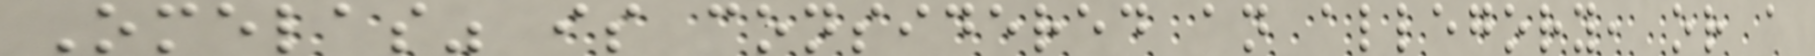Omelas" is considered an allegory, or a
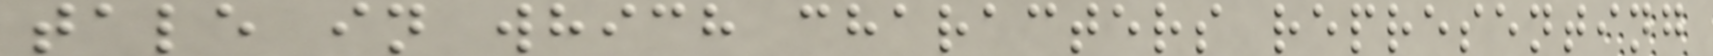tale in which characters representing
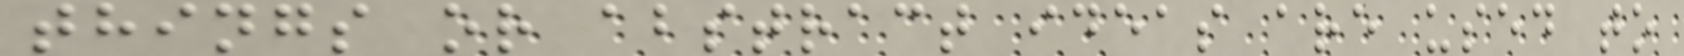things or abstract ideas are used to
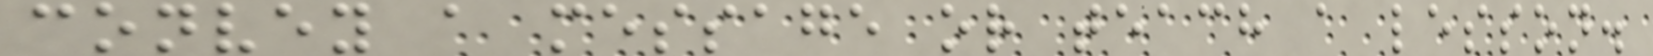convey a message or teach a lesson.
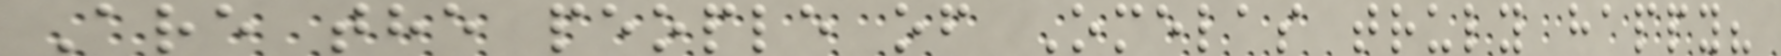Are the people of Omelas truly happy?
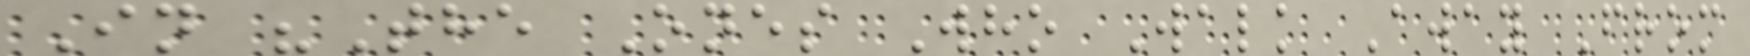In "The Ones Who Walk Away From
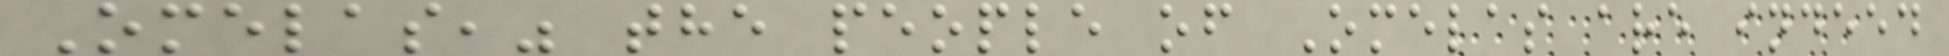Omelas," the people of Omelas are indeed
